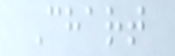Chart
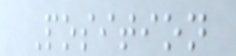Position
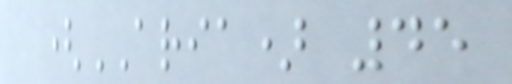(ARIA) 45
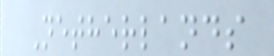Netherlands
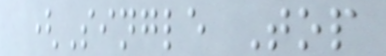(Single Top
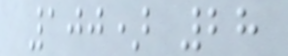100) 28
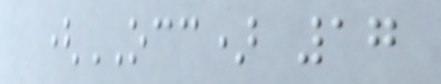(OCC) 17
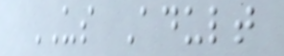US Adult
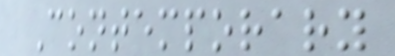Contemporary
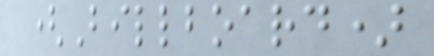(Billboard)
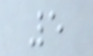5
